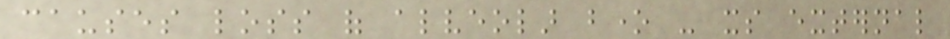causes loss of alveolar bone - its external
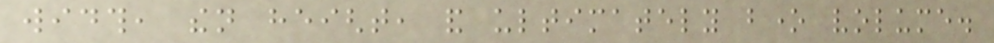width, then height, and ultimately bone volume.
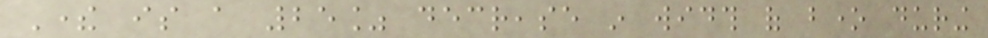There is a 25% decrease in width of bone during
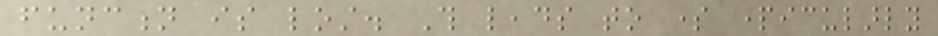function is lost. This leads to some particularly
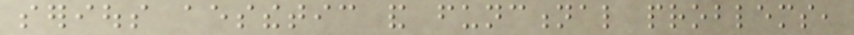serious aesthetic and functional problems,
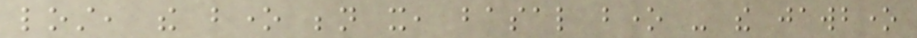lost, the bone beneath it, basal bone - the jawbone
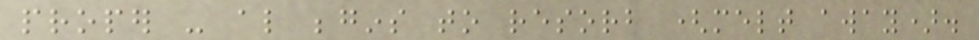proper - also begins to resorb (melt away).
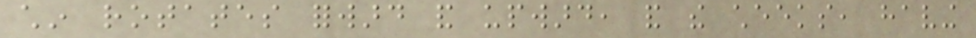chin rotates forward and upward, and the cheeks, having
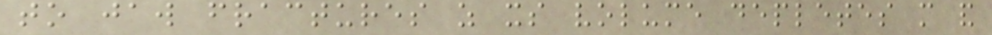to jaw fractures as its volume depletes more and
